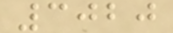3020
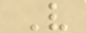V
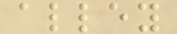alley
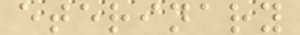eterinary
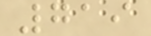719
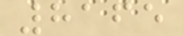8165
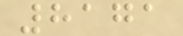8171
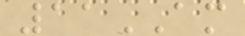11AM
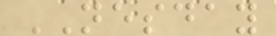NESDAY
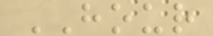HOUR
